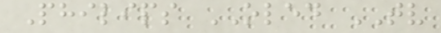Philips OLED TV
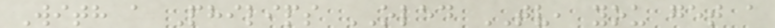With a Philips OLED TV, you get a
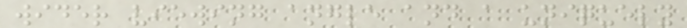wider viewing angle and a uniquely
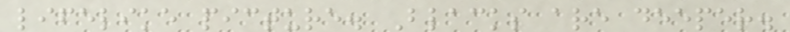lifelike picture. Blacks are deeper.
